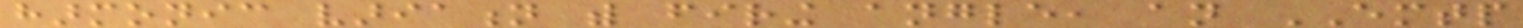harmonic variation with firing angle, an EMTP
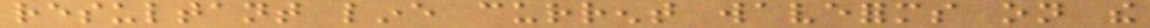resultant line current waveforms on the
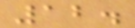12.
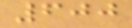600
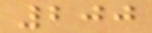200
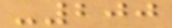-200
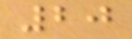20
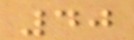40
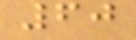60
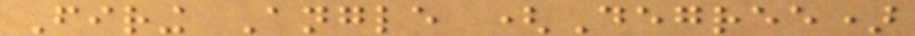Firing Angle (Degree)
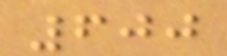600
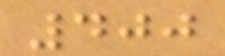400
